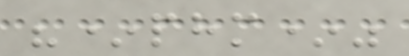"*phm*"
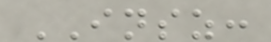INSZ:
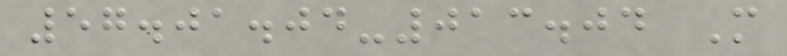57.01.04-013.04 M
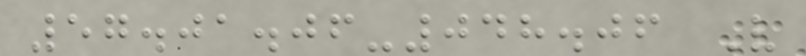57.01.06-048.06 V
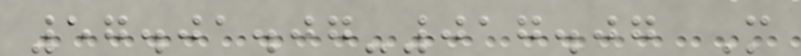57.01.07-017.07 M
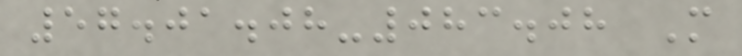57.01.08-083.08 M
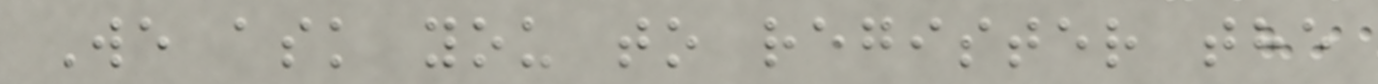We ask you to register the
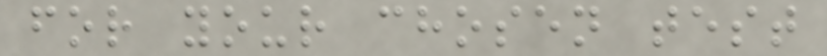for your chosen test
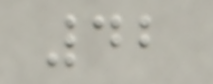42
